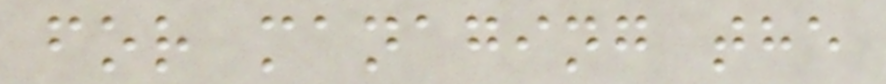for managing the
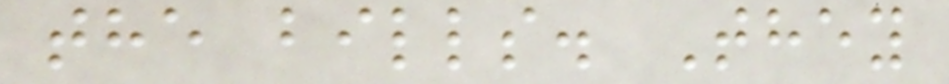the bills. They
